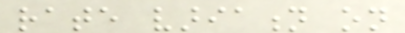rate variation on
